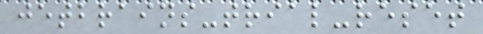jetbrains-trial-reset
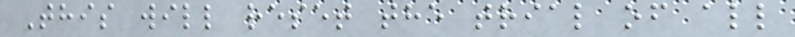This will reset the trial of all
